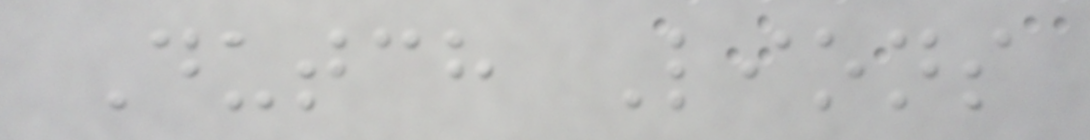Dutch Lions
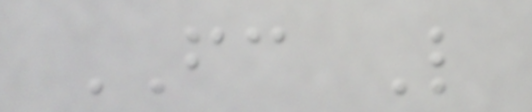FC L
